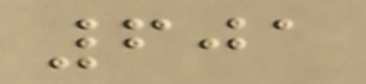601
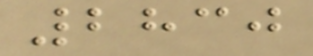2830
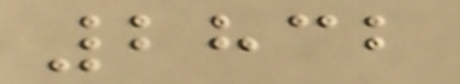2832
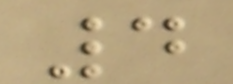4
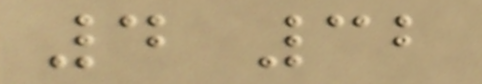4 32
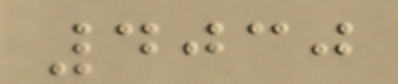4030
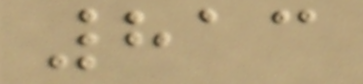813
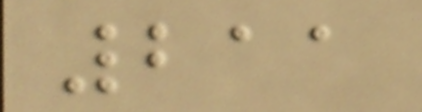211
